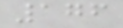176
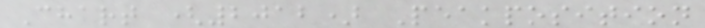Chart (2012) Peakposition
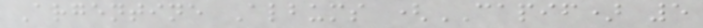Argentine Albums (CAPIF) 5
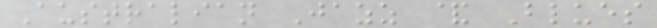Australian Jazz & Blues
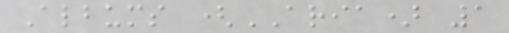Albums (ARIA) 1
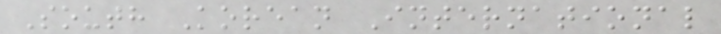South Korean International
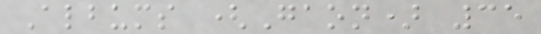Albums (Gaon) 35
